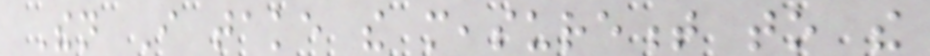Then I take the measurement to the
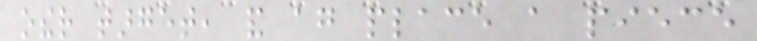other target, and again place a piece
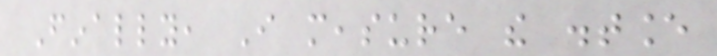Finally, I measure the distance
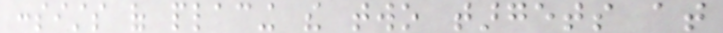consists of placing the two targets at
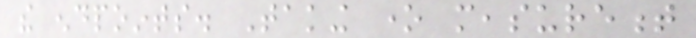the endpoints. Taking one measurement
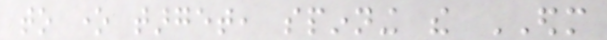to one target, spinning the EDM
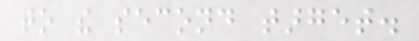to the second target.
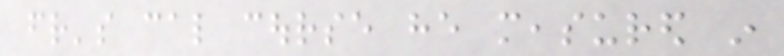friend's cal course he measured in
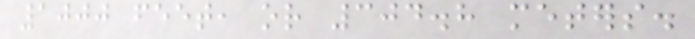1000 feet, or 304.8 meters.
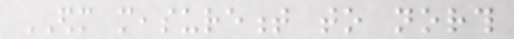EDM measurement to north
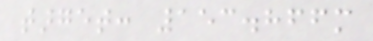target: 153.866m
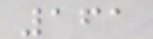161
